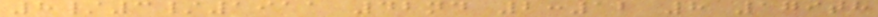8/3/1911 42nd 2:12 8 179th
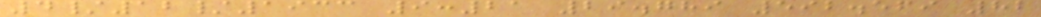4/12/1933 9:21 29.789 592.569 82
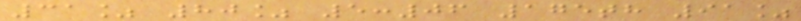31% 80% 5:06 175th 91%
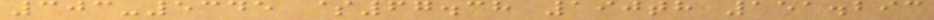303-5345 $67.38 190th 151.293
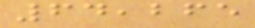64,265
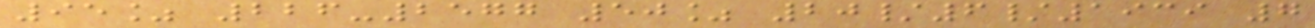95% 226-2577 50% 20/6/1939 7
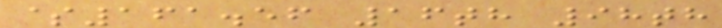$161.56 16th 98th
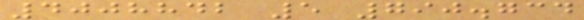4008842 5 790.734
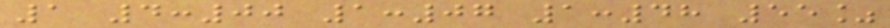1 4:00 1:07 1:48 55%
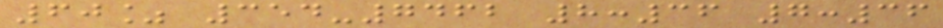60% 354-7462 8:36 7:36
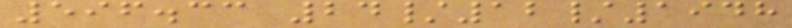596.33 24/12/1948
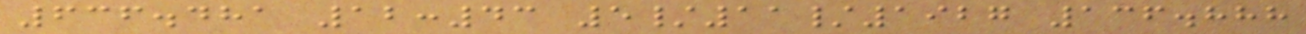636.481 12:43 5/11/1927 136.888
